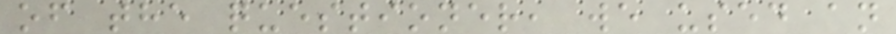of the questioner, we used an
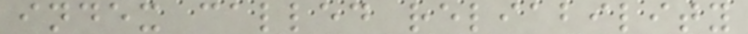index called reliability
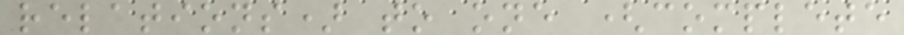relations) to one (complete
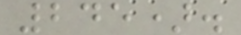245).
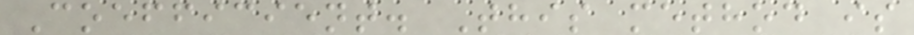Coefficient. This method is
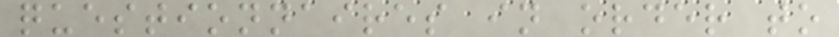questionnaires in order to
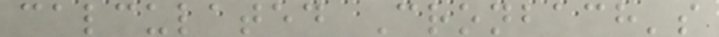calculated Cronbach's
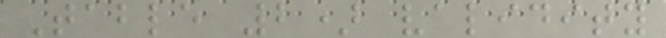Table 2) validity
